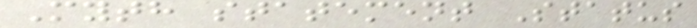Myth statement Status
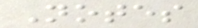Notes
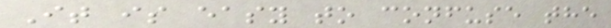It is easy to confuse the
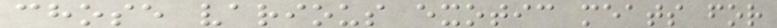chose various exotic meats for
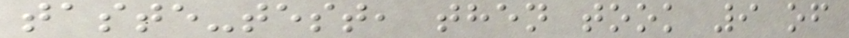taste-test, then took 9 of
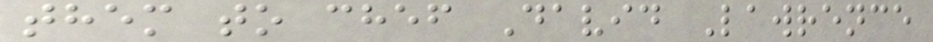them to chef David Lawrence
